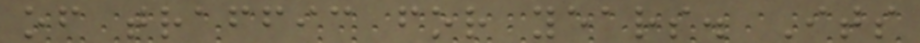of traffic for years. Its
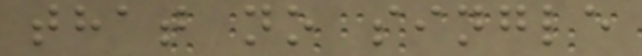that no single
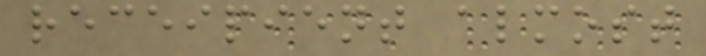receipient almost
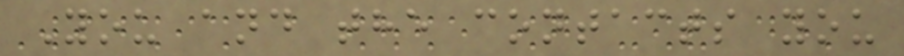You and the contacts you
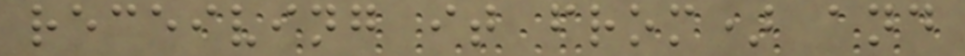receiving it from) and
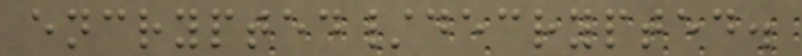encrypted/decrypted.
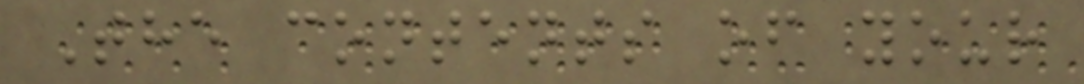The contents of your
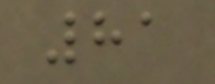81
